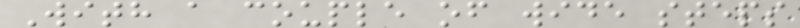With a couple of wide steps
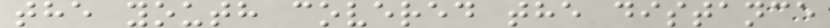the youth covered the distance
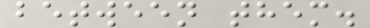between them.
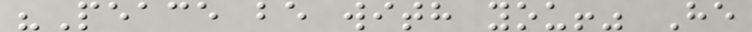"Peace be with you!" He
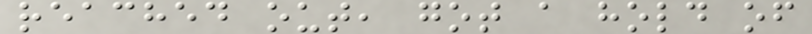reached out, got a hold of
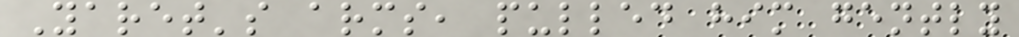Yaret's arms, pulled him gently
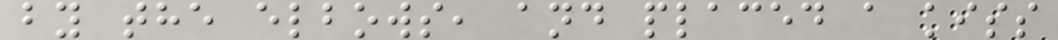by the elbows, and placed a kiss
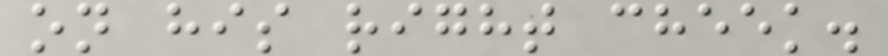on his right cheek.
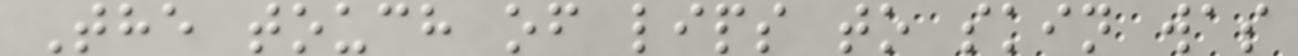The touch of lips to skin was
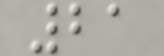21
